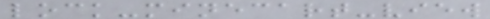lock-minecart-view
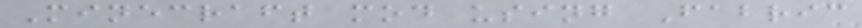Minecraft mod using Fabric
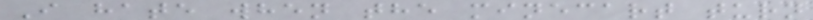I hate when the minecart turn
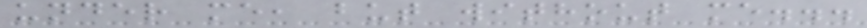under me, but without me...
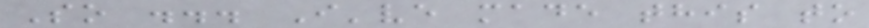So ... I've made this to
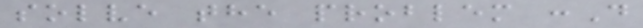solve the problem :D
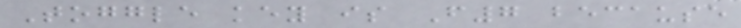Toggle key is F7 because
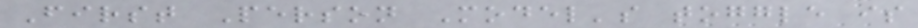First Person Model's toggle is
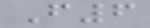F6
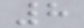8
